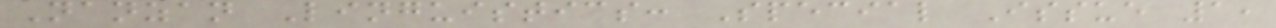Nanzan Linguistics: Special Issue 1,
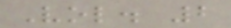Vol. 2
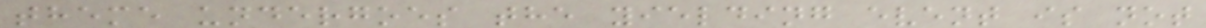theme undergoes the yielding event is not
